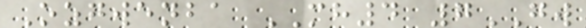Ozgwenba MH4 7GW
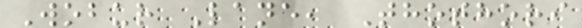Wobur Lane, Thothori
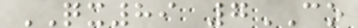QX89 7CO
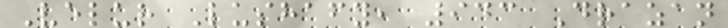Velur Lushafy, 943 Drazan
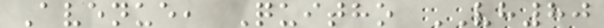Avenue, Quitho VH80
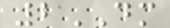2DM
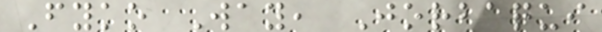Fyko Way, Jorbaqui
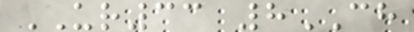UR33 8CH
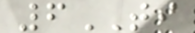6TI
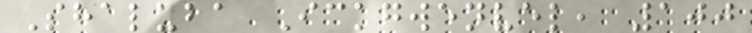Shaluba Ickgwenvel, 100
